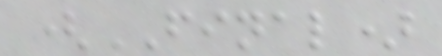(FINAL)
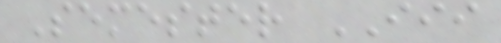Semester III
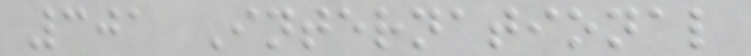301 International
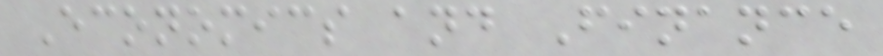Economics and Finance
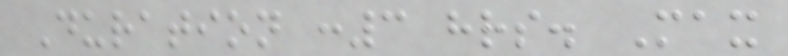Duration :3 hrs. Max
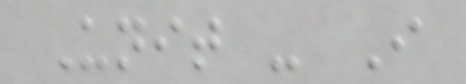Unit - I
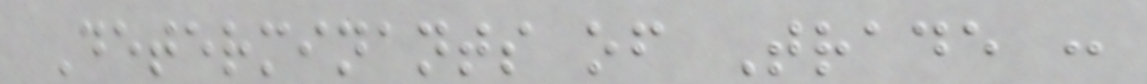Determinants of Trade :
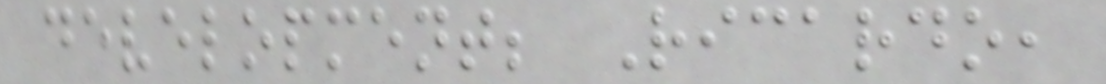development; Ricardo,
